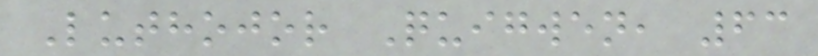Luthojor Quigwen, 63
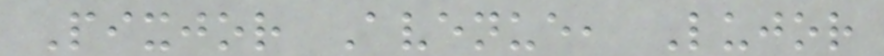Pixjor Avenue, Lujor
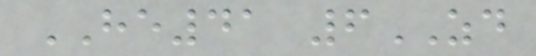HE41 6ZD
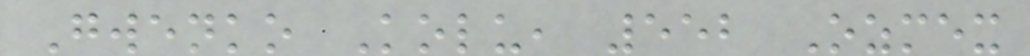Gwenko Kolu, 552 Ozmex
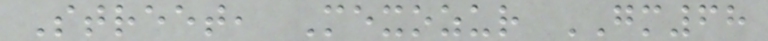Street, Mexozur GM68
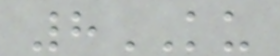8KU
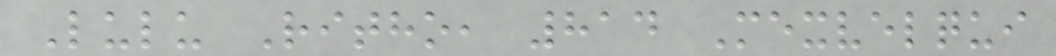Lulu Ritho, 814 Mexvelqui
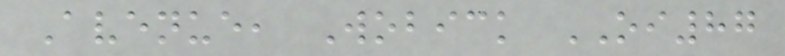Avenue, Wobick OI87
